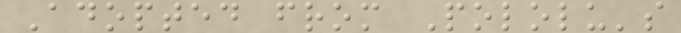Adopted from Pololu's
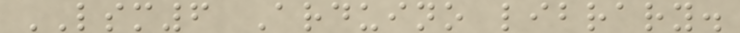LSM6 Arduino library.
